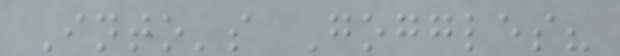Into's Goggles?
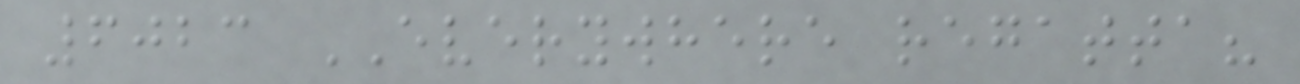6023 EVERYWHERE regatta?
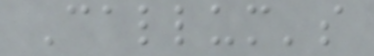Callum's
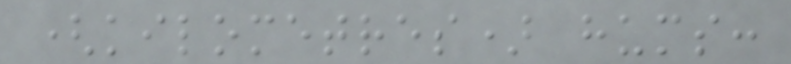(kilometres) hums:
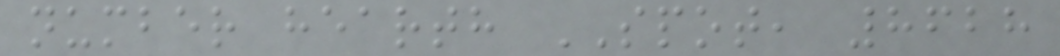number hearth SPOT, 8628
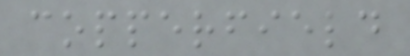copperfield
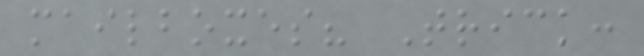mailboxes? Trick:
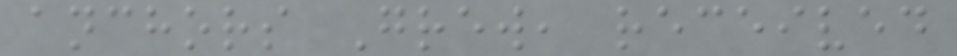anchors Grew, received
